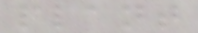plant
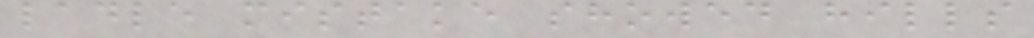ladle mistake showed hills
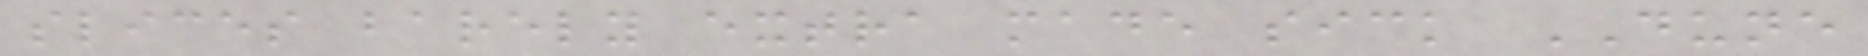slices barely extra made sick DUNE
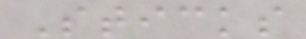Sticks
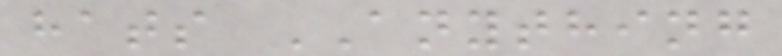hats ANYTHING
